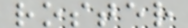roster
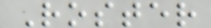Roster
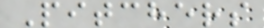Pitchers
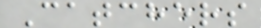Catchers
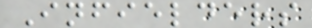Infielders
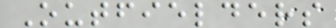Outfielders
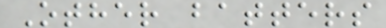Other batters
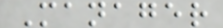Manager
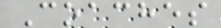Coaches
